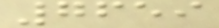7659
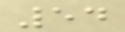54
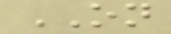ON
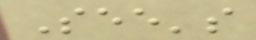See's
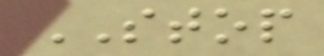STOP
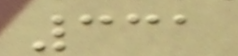331
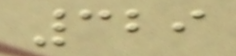329
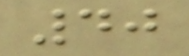40
